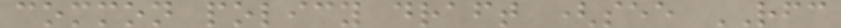common policy draft (see RFC
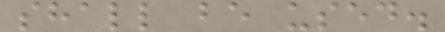shall be used.
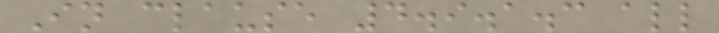In clause 4.9.1.3 all
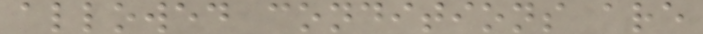allowed conditions are
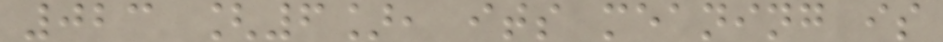023 [6], its meaning is
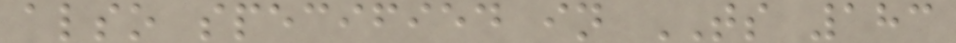also specified in TS 183
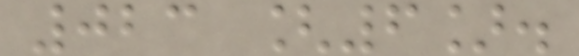023 [6].
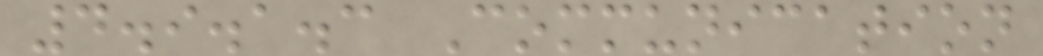4.9.1.3 Communication
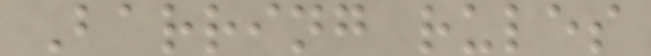Barring rules
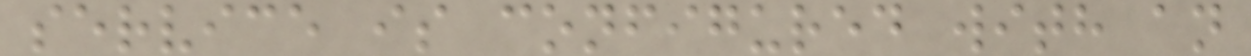service is configured with an
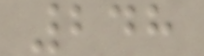248
